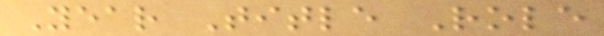Year Title Role
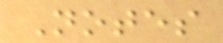Notes
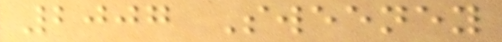2007 Sweeney
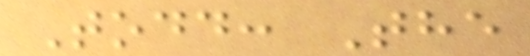Todd: The
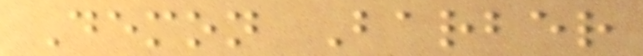Demon Barber
